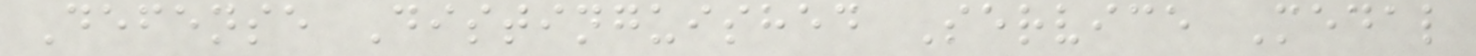Defense Distinguished Service Medal
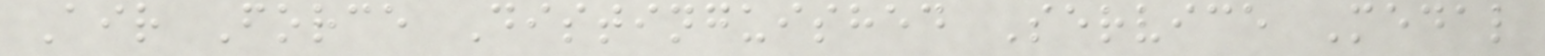Air Force Distinguished Service Medal
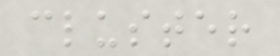cluster
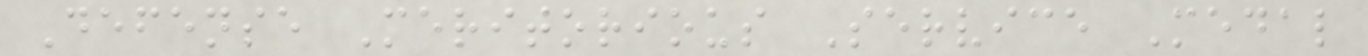Defense Meritorious Service Medal
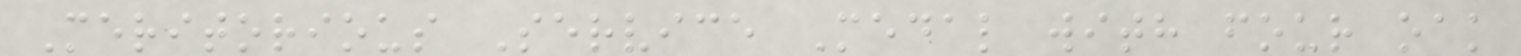Meritorious Service Medal with four oak
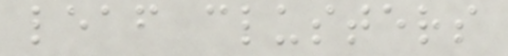leaf clusters
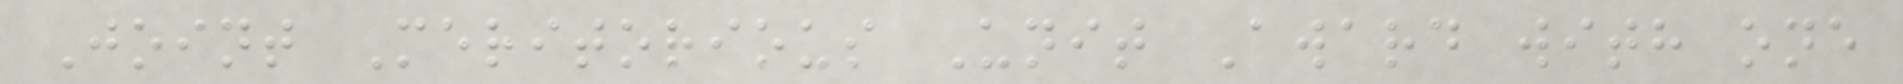Joint Meritorious Unit Award with one
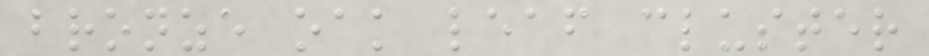bronze oak leaf cluster
